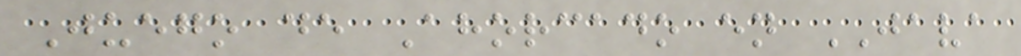Juego de Ahorcado en JAVA
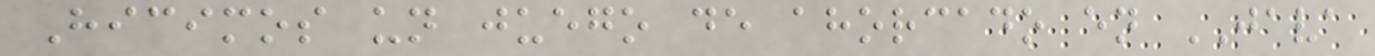Hicimos un juego de ahorcado en JAVA
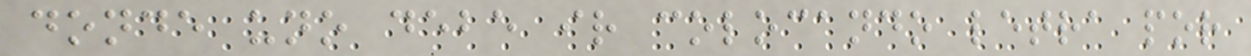donde uno debe ir colocando letra por
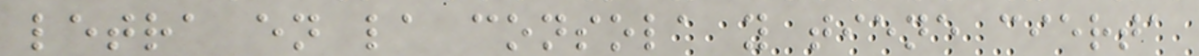letra en la consola y tiene cierta
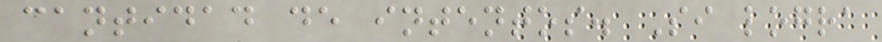cantidad de intentos. Si logra
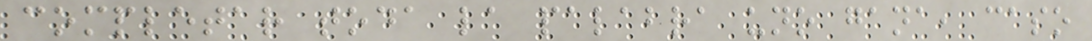completar toda la palabra uno gana, caso
